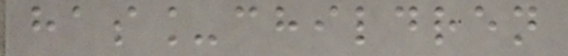has_children
